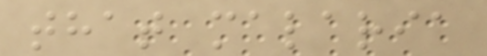that malaria
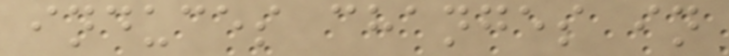induces changes in
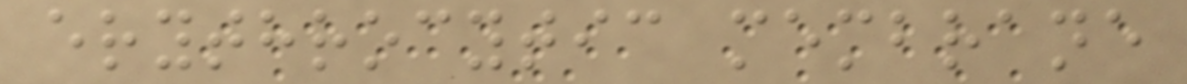erythrocytic membrane
